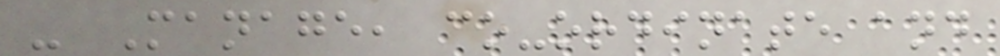- Manage, co-ordinate and
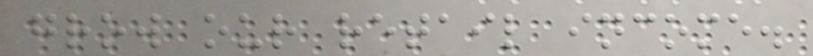grow our retail income.
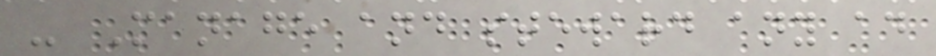- Manage and steward any ad
